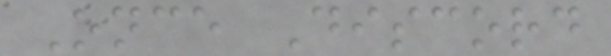Once Discord
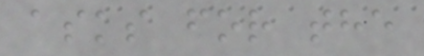asks for the
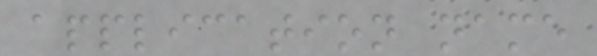application name
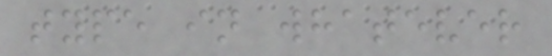type in whatever
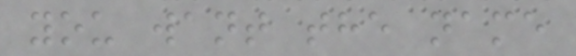you want the name
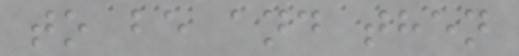to be and then
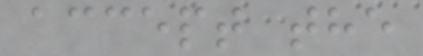accept the
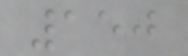150
